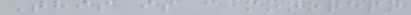This is a monorepo
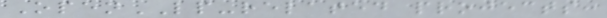OpenLP-related projects:
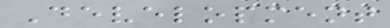Development
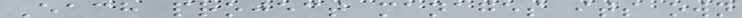Each project manages its own
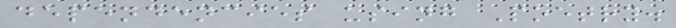dependencies using Poetry.
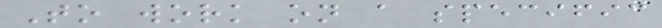To work on a specific
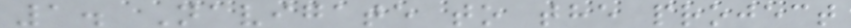1. Navigate to the project
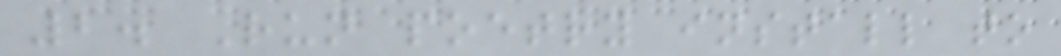2. Run poetry install to
